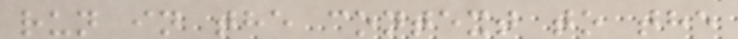run in the context to the
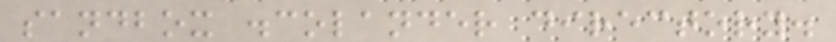sandbox .colander directory.
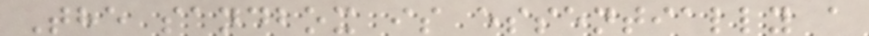The sandbox is essentially a
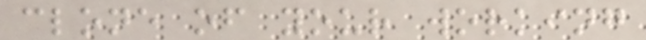clone of your working
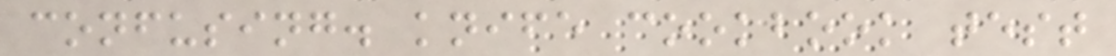confusing. knife cookbook test
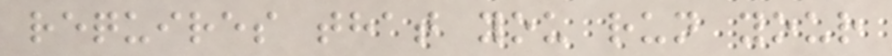requires that you run your
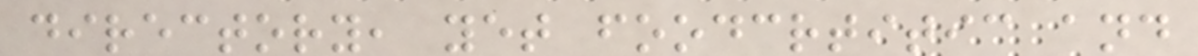directory, yet foodcrtitic and
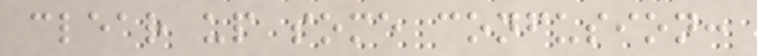clear up some confusion:
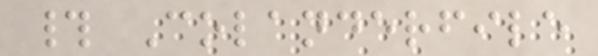# Colanderfile
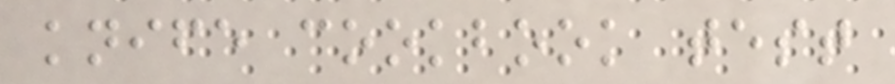knife cookbook test
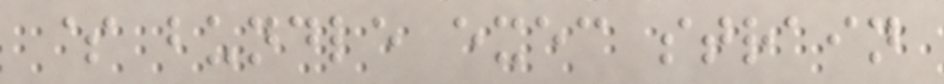$ bundle exec strain
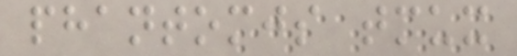phantomjs tmux
